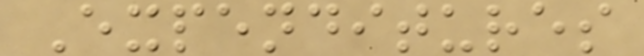Expenditures
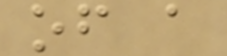of a
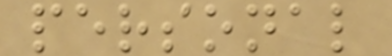personal
